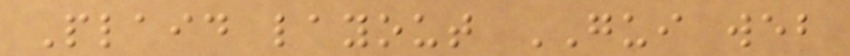Plaid layout GUI web
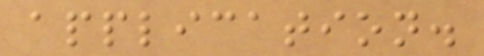application.
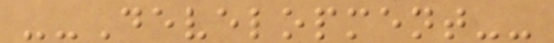--Development--
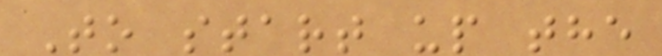To start up the
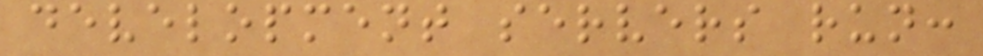development servers run:
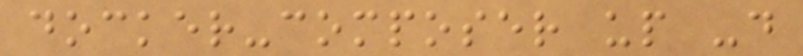docker-composer up -d
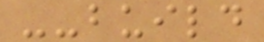--build
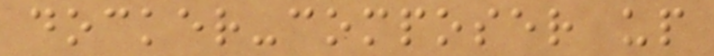docker-composer up
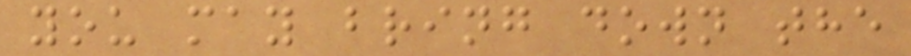you may bring down the
